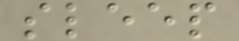sleep
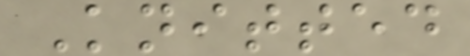Knitted
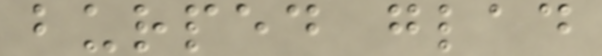burped glad
